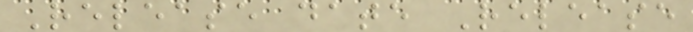Release date Release
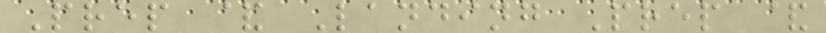Prep & Landing Prep &
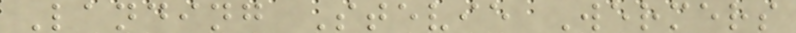Landing Stevie Wermers
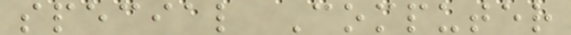special Computer
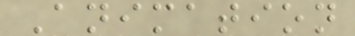Animation
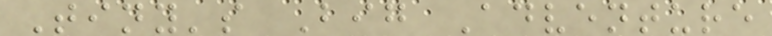Tiny's Big Adventure
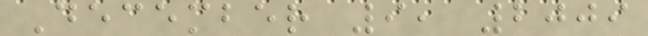December 9, 2009
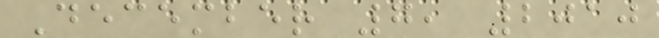December 7, 2010
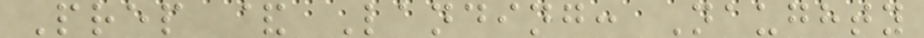Prep & Landing: Naughty
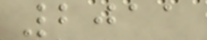2011
